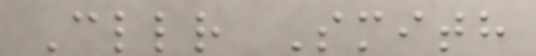Cllr Smith
